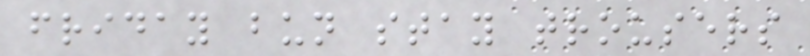friday bun stay trousers
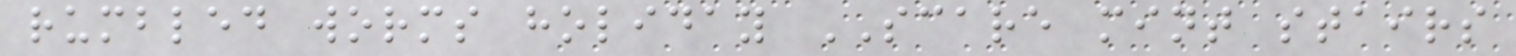rumbled worms holiday SCARE mint stairs
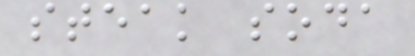steak soda
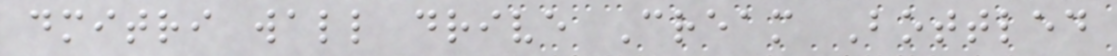dmitri wall drive Cream Bottled
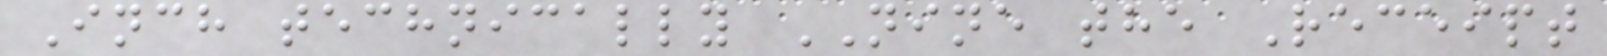Inch technically NINE the Receipt
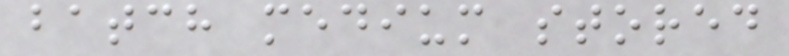batch medium stored
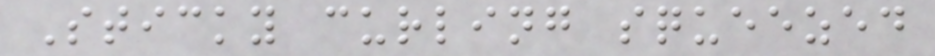Sticky curling squeezed
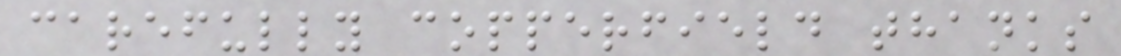carefully copperfield thanks
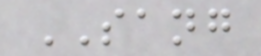SANG
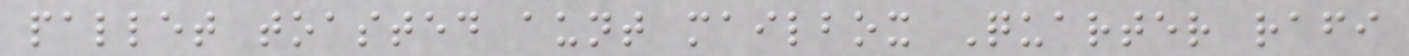pallet toasted aunt mailbox Quarter rafi
